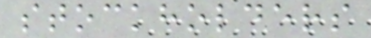stockholders
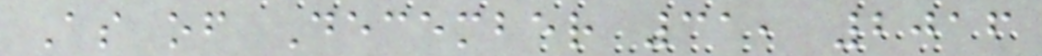As of December 31, 2016
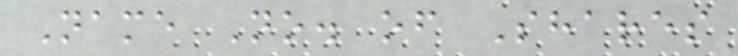Name No. of Shares
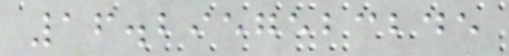16.2957523245
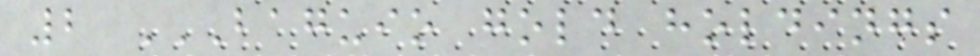2 BAGUIO GOLD HOLDINGS
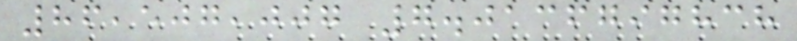86,507,007 7.0136797838
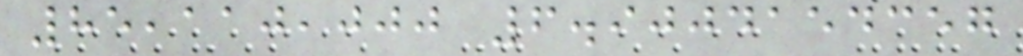85,110,000 6.9004154357
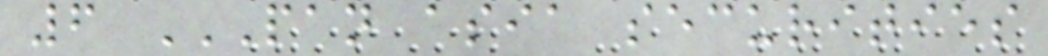6 PAN ASIA SECURITIES
